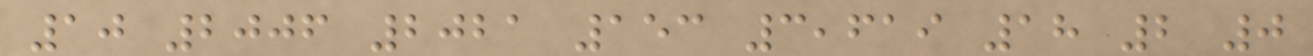10 2006 2021 153 3,619 18 2 0
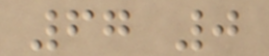67 0
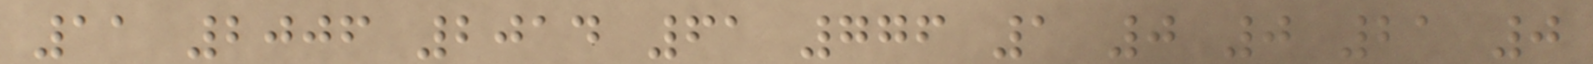11 2006 2014 61 776 1 0 0 21 0
